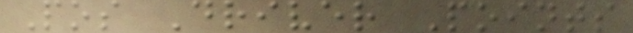Pos Driver Points
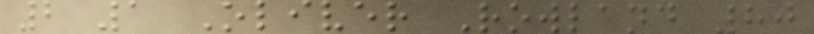2 1 Oliver Rowland 80
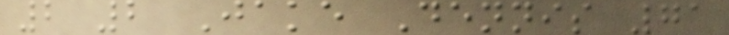2 2 Jake Dennis 71
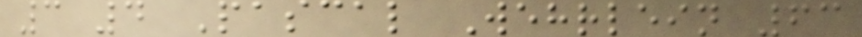3 4 Pascal Wehrlein 63
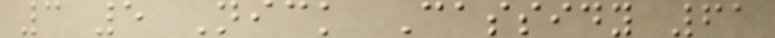3 5 Nick Cassidy 61
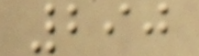290
